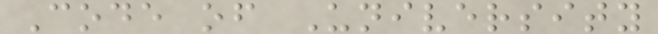Code of University
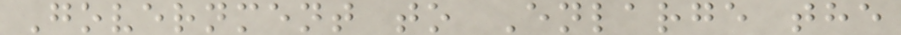Government to Enlarge the
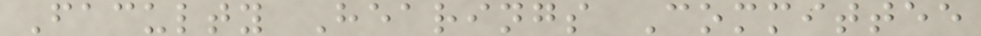Faculty Hearings Committee
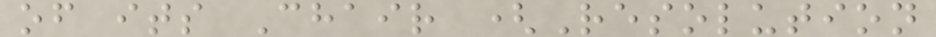of its Chair (Resolution
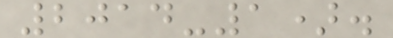2014-1).
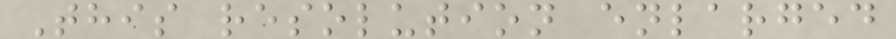This resolution enlarged
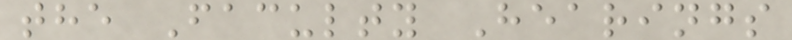the Faculty Hearings
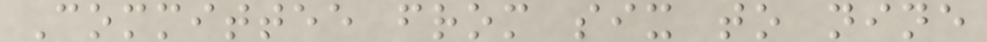Committee from six to nine
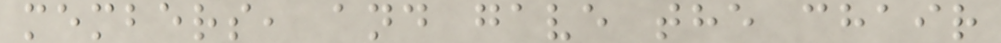members, and gave the chair
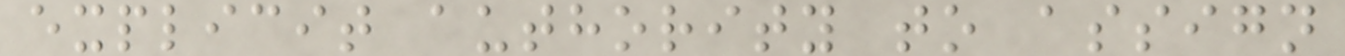explicit authority to assign
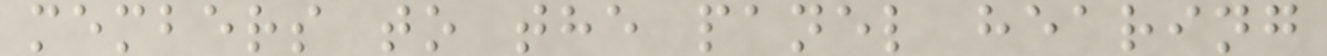members to the panel hearing
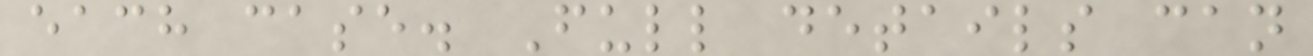each case. Full details can
